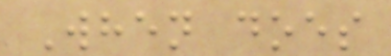When does
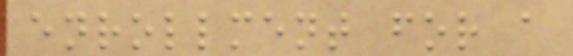enrollment for a
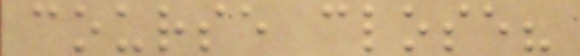course close?
